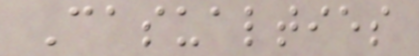Casualties
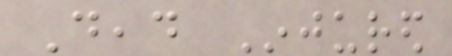Dead Injured
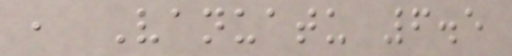, Vanuatu 6.5
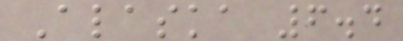Alaska 6.4
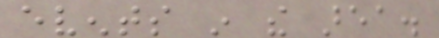events in the area.
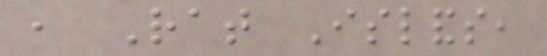, Rat Islands,
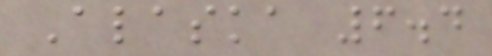Alaska 6.4
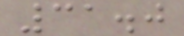31.0
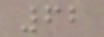62
